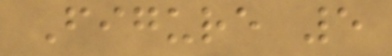Figure 5
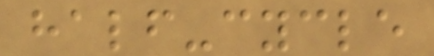half-cycle
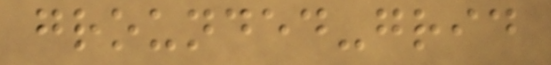grounded-grid
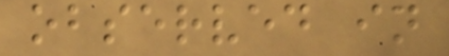observed in
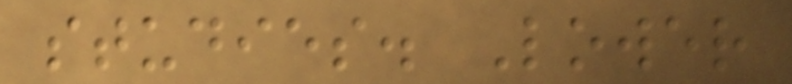studies. Lower
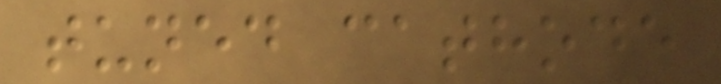tuned cathode
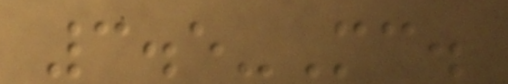3.5-Mc.
